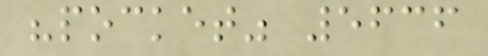"pocket" 5636
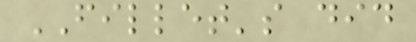FILLET's did
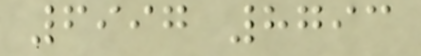6997 8793
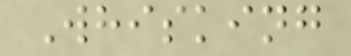Whisking
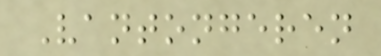Vantongeren
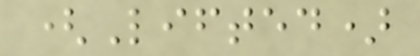(Lifted)
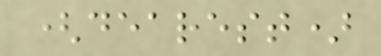(dearest)
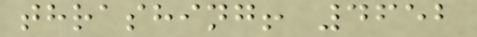thrashing! 4652
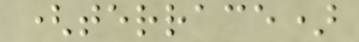(terrace)
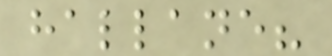hallane?
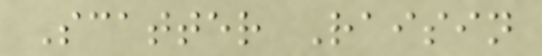Scatter Raisin
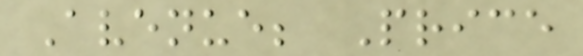Avenue; Price
